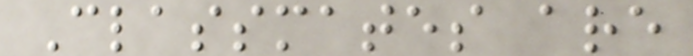Classmates are
